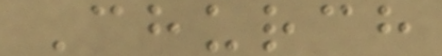Church
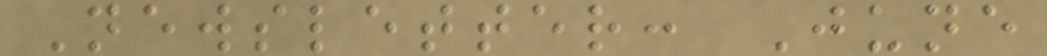Newsletter: June
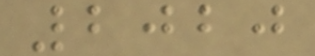2020
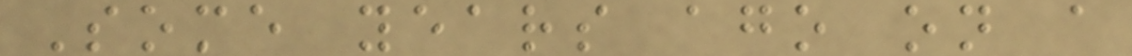Some years ago on a
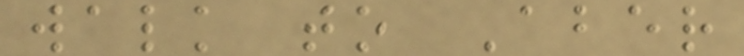walk to Aber
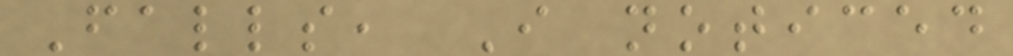Falls, I noticed
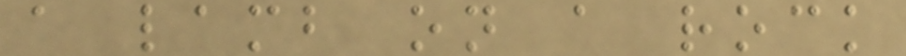a lamb on a rock
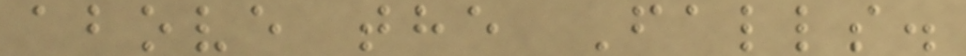above the Falls.
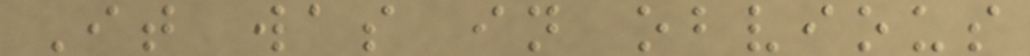It was in obvious
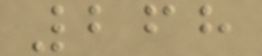268
